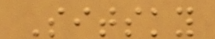Sitsky
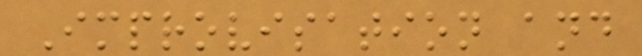Improvisation and
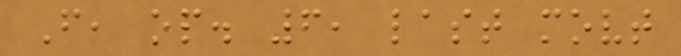F, op. 6, last movt
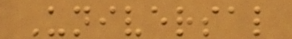Universal
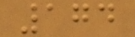174
